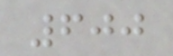600
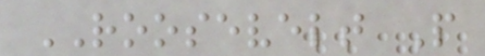ROOSEVELT P
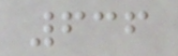636
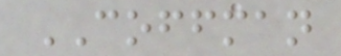COFFMAN
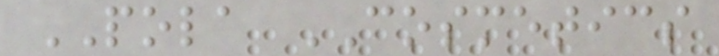POLA COSMETICS
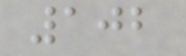102
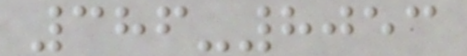386-8053
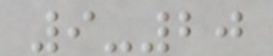9-20
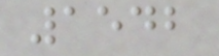1542
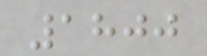1800
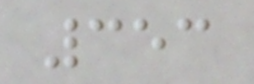353
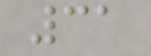31
